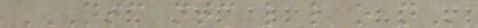NTC NTC L L O N
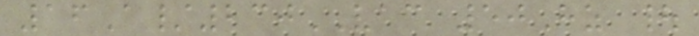16A/230VAC 50Hz |
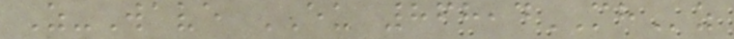Z-Wave EU 868,4MHz
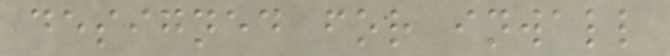designed for inwall
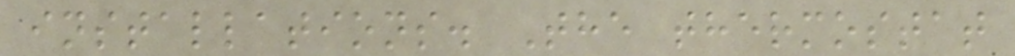installations. The thermostat
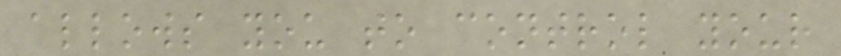allows you to control your
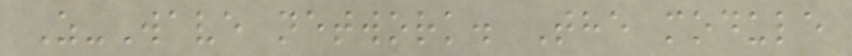Z-Wave network. The module
